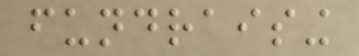fundraising
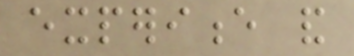experience and
